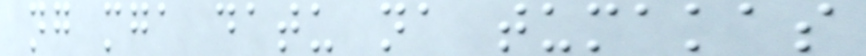ng mga datu na tumakas
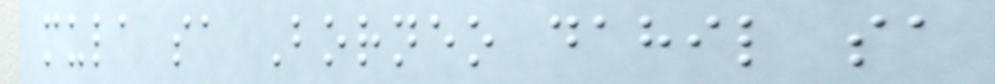mula sa Borneo dahil sa
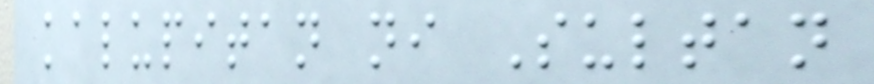kalupitan ni Sultan
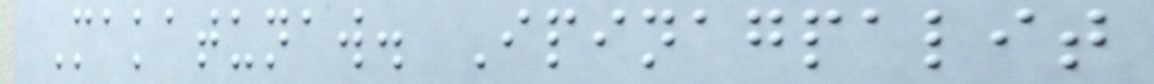Makatunaw. Ipinagpalit
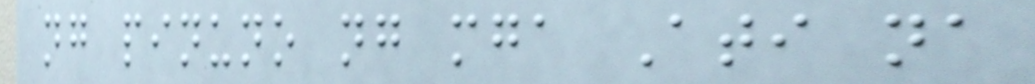ng pinuno ng mga Ati na
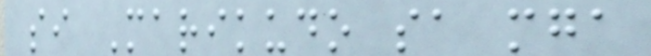si Marikudo sa mga
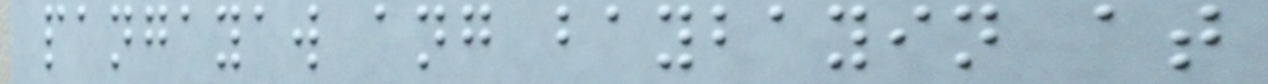pangayaw ang baybayin at
